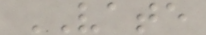VATE
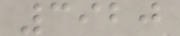3920
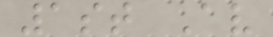1st Av
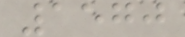1570
